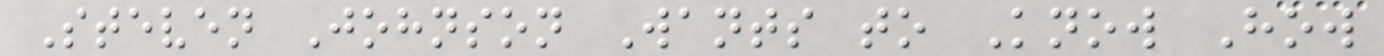Steven Johnson Wants to Know How
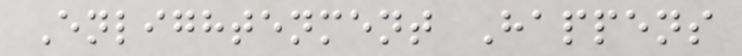Enlightenment Happens
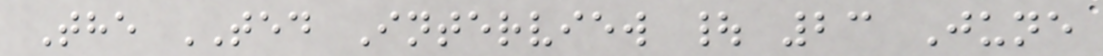The TED Interview | 23 June
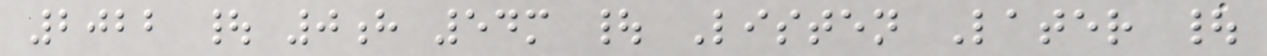2022 | 0h 54m | Listen Later |
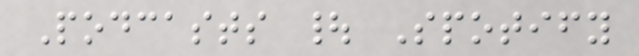Podcasts | Spotify
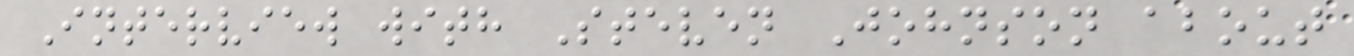Interview with Steven Johnson about
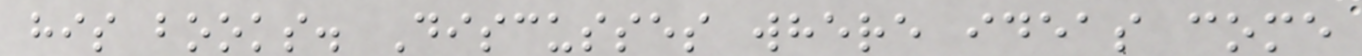his books. Discusses where ideas come
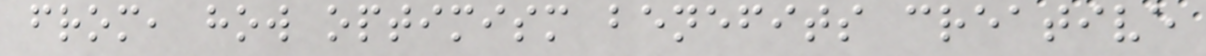from, how optimism benefits creative
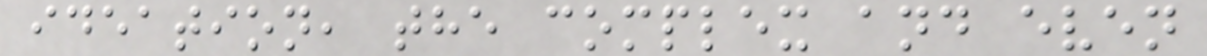ideation, the complex and even
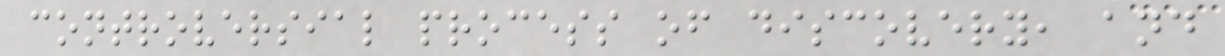controversial process of discovery, and
